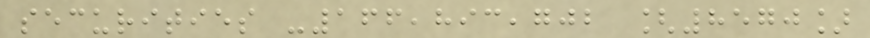securities -166,893,702 [8570]
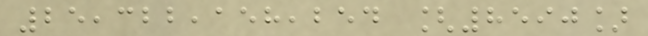25,322,158,254 [8590]
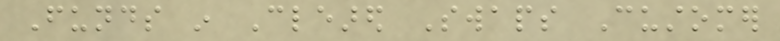Funds in Cleared Swaps Customer
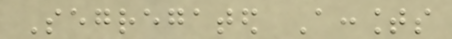Segregated Accounts
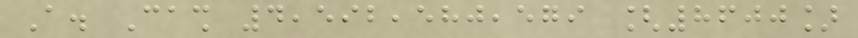A. Cash 4,592,580,579 [8600]
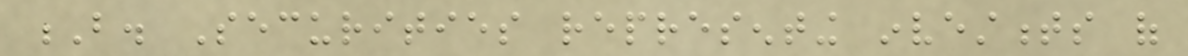B. Securities representing investments of
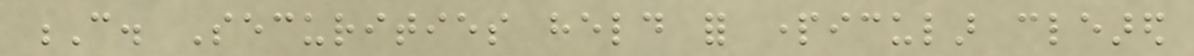C. Securities held for particular cleared
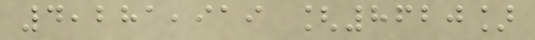4,281,919 [8620]
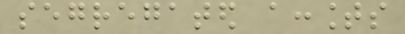segregated accounts
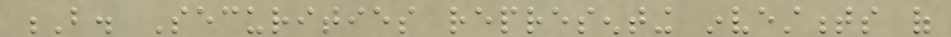B. Securities representing investments of
